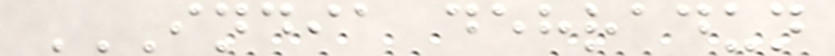INDIA DEHRADUN
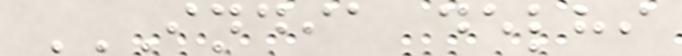INDIA DELHI
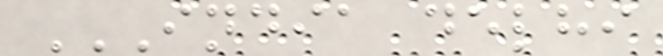INDIA DELHI
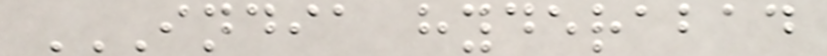INDIA HYDERABAD
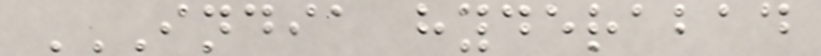INDIA HYDERABAD
